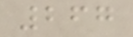267
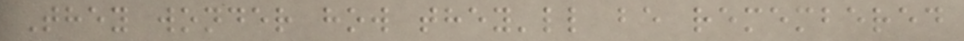They wonder how they'll be remembered
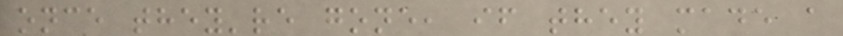once they're gone, if they made a
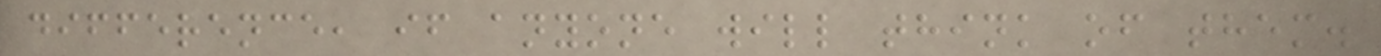difference, if anyone will think of them.
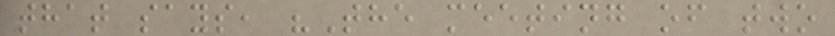that says, "The meeting of two
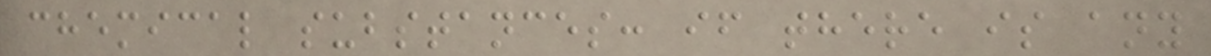chemical substances: if there is any
